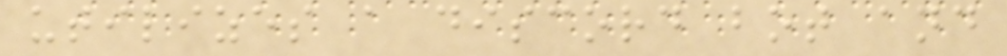utilizes a discord bot and
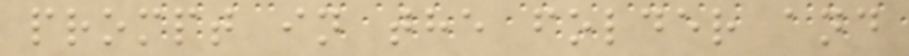prompt in the folder and
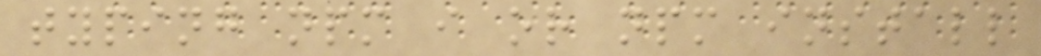typing npm i or npm install
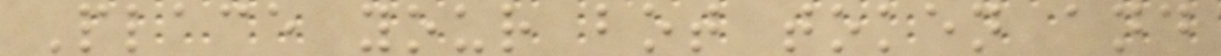Place your bot token and
